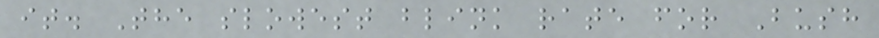it. The slowest blink rate for Bush
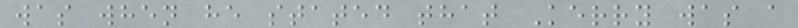was when he stated that Kerry was a
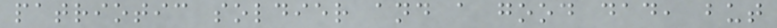patriotic soldier and a good dad, but
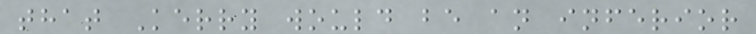that Kerry would be an inferior
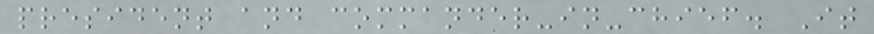president and commander-in-chief. It
